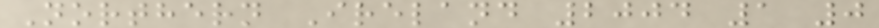Northern Ireland 2004 1 0
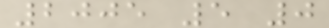2005 5 0
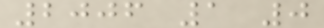2006 1 0
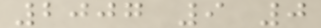2007 9 0
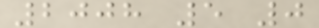2008 5 0
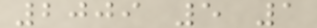2009 5 1
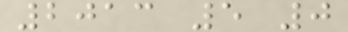2013 5 0
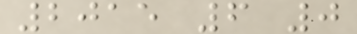2015 6 0
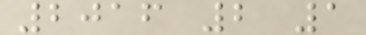2016 2 1
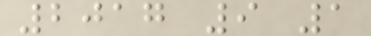2017 9 1
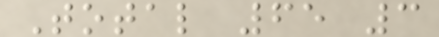Total 65 3
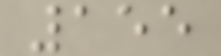155
